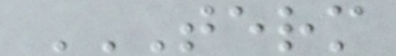TERM
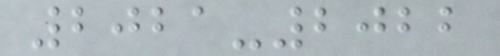2021-2022
